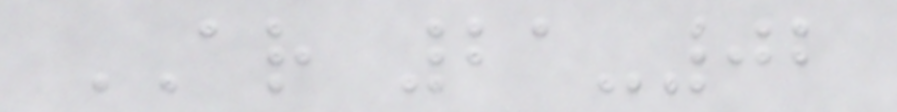AR 21-02
